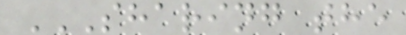SHARING THE
